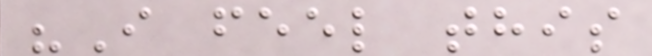"I feel this
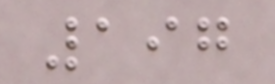197
